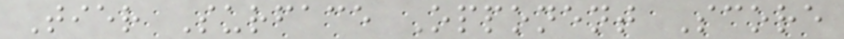Tier Surface Opponent Score
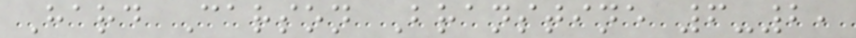Hard Carson Branstine 6-2,
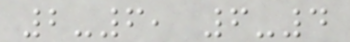2-6, 6-4
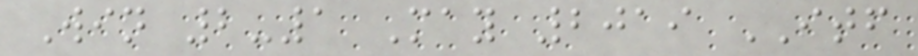Win 2-1 May 2019 ITF
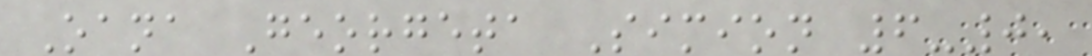Oana Georgeta Simion 6-0,
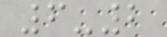6-2
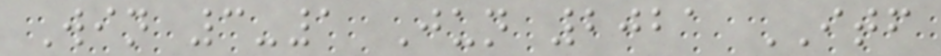Win 3-1 Jun 2021 ITF
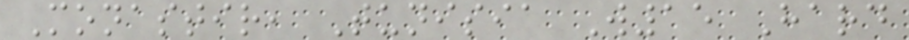Monastir, Tunisia W15 Hard
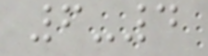6-4
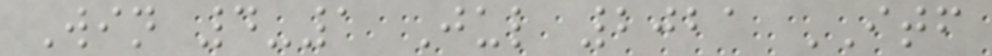Win 4-1 Jul 2021 ITF
